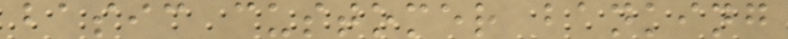basic customer banking
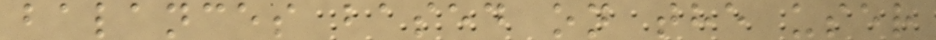balances based on the user
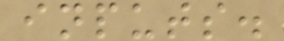inputs.
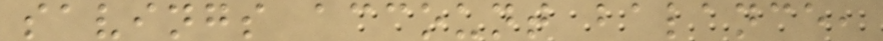savings account balance,
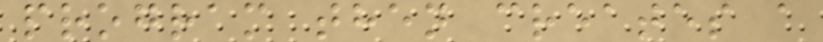program then creates a
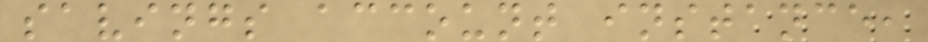savings account instance,
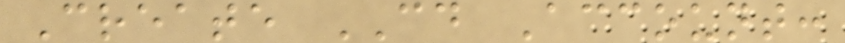Create CD Account:
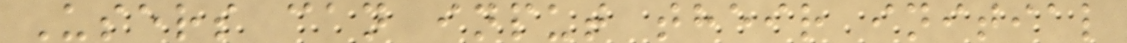Users can input their initial
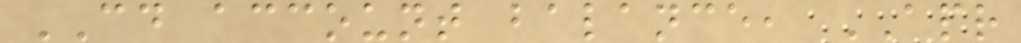CD account balance, APR
